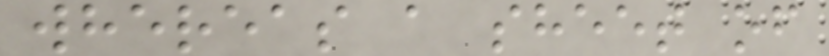whereas a sheet of
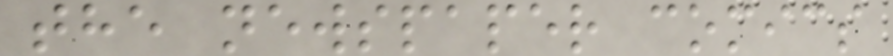the newspaper comics
